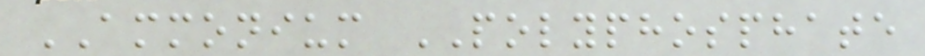AMMONIUM POLYPHOSPHATE
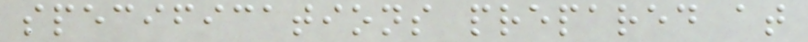specifications prepared at
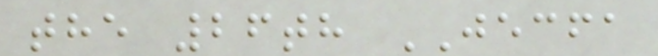the 26th JECFA
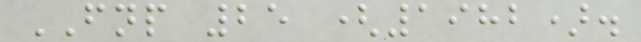FNP 25 (1982).
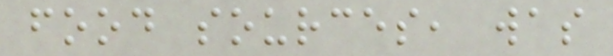food sources, was
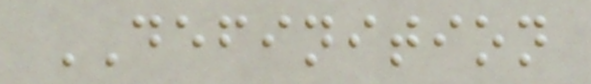DEFINITION
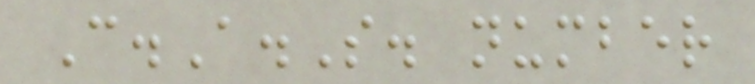C.A.S. number
